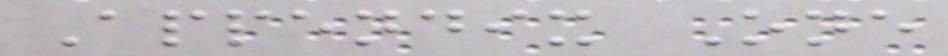Appendix One
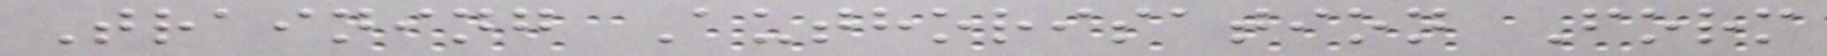Training Authorisation Form
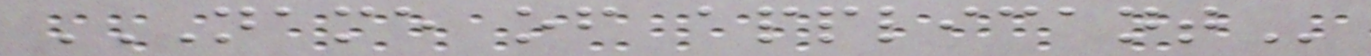NAME OF APPLICANT
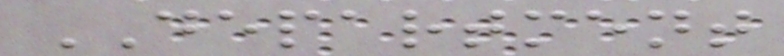DEPARTMENT
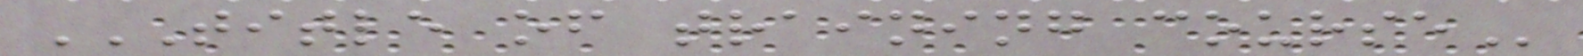TITLE OF TRAINING COURSE
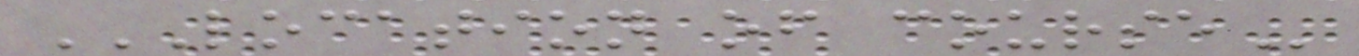LOCATION OF COURSE
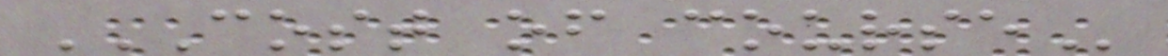COST OF COURSE
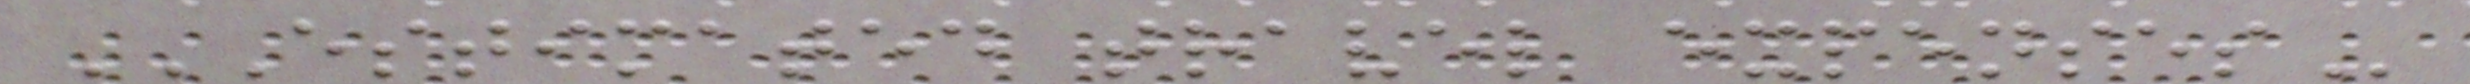ESTIMATED TRAVEL EXPENSES
